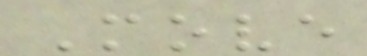Move
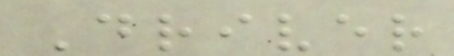Driver
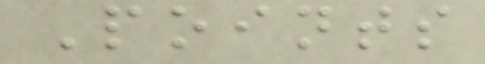Points
